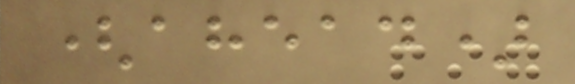(ahead)
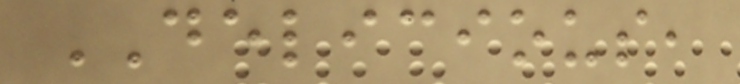DELICIOUS,
